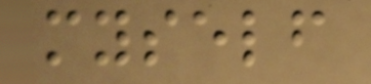myself
